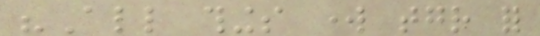"All things work together for
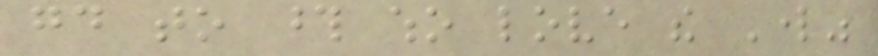good to those who love the Lord"
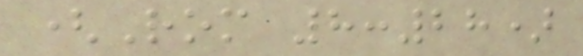(Rom 8:28)
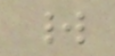world
